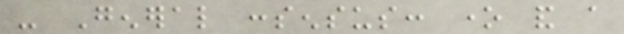- General consensus: one and a
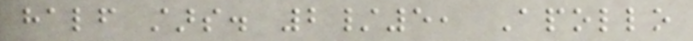half stars. 2/5, Apollo
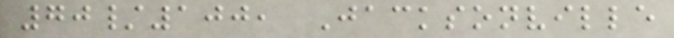70/100, Jacksonville
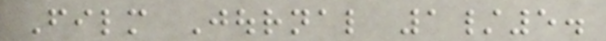Film Journal 1/5.
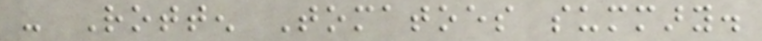- Rotten Tomatoes summary.
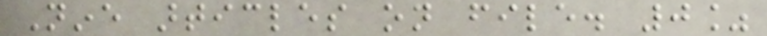Nine articles on file. 0%
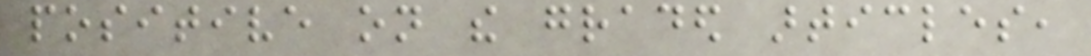positive on the graded articles,
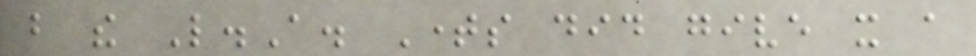but the L.A. Times did give it a
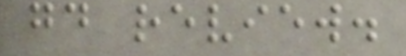good review.
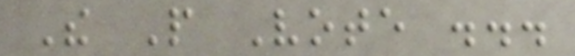The People Vote ...
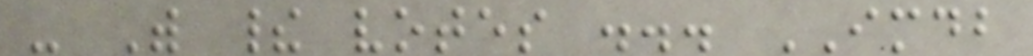- With their votes ... IMDB
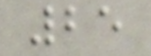25
